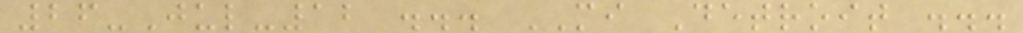26-Jul-12 ... MI Detroit ...
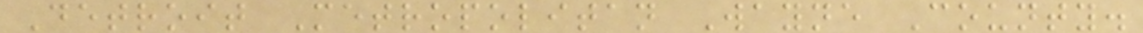Detroit Metropolitan Wayne County.
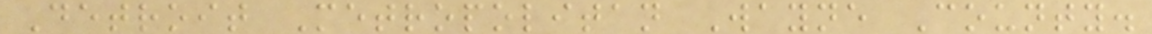Detroit Metropolitan Wayne County.
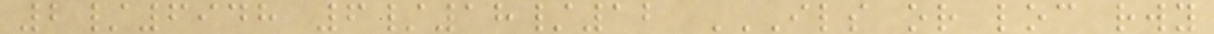2/6948 6/18/12 ILS OR LOC RWY
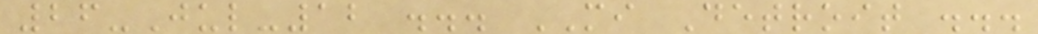26-Jul-12 ... MI Detroit ...
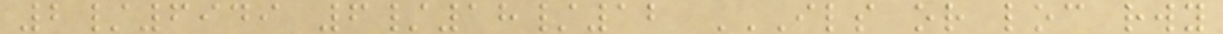2/6949 6/18/12 ILS OR LOC RWY
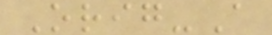Orig-A
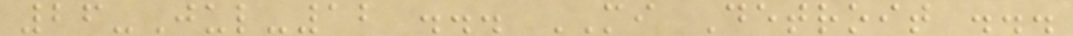26-Jul-12 ... MI Detroit ...
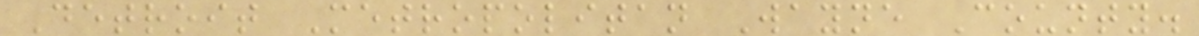Detroit Metropolitan Wayne County.
